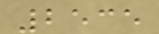2535
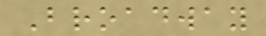Broadway
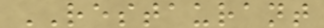RESTAURANT
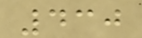430
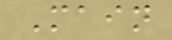Main
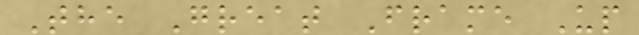The Great Frame Up
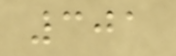301
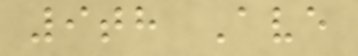9th Ave
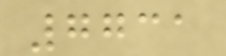7731
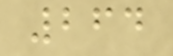264
